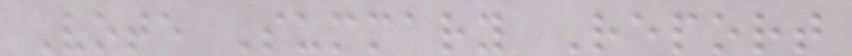Vote Summary Report
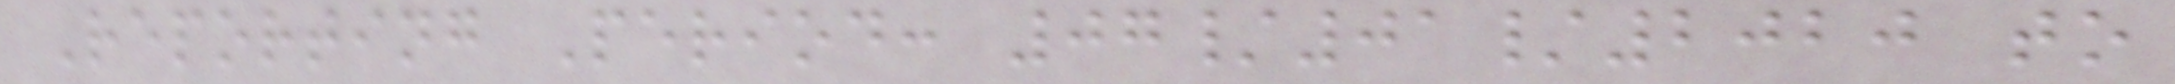Reporting Period: 07/01/2020 to
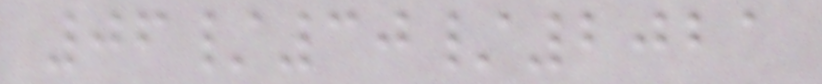06/30/2021
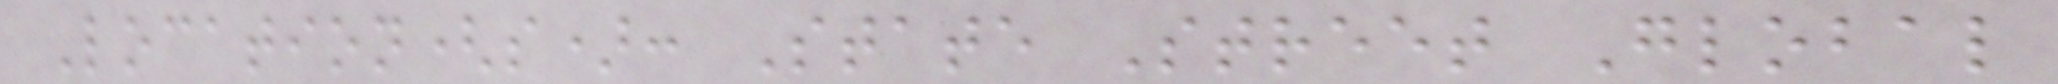Location(s): State Street Global
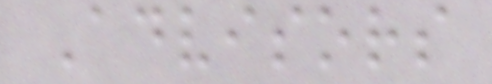Advisors
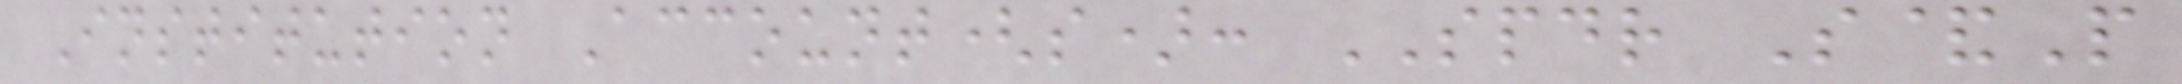Institution Account(s): SPDR S&P
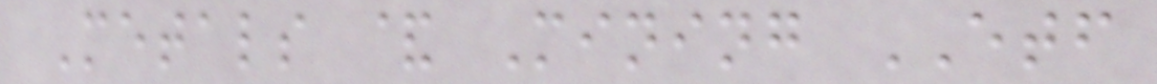Metals & Mining ETF
